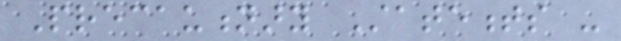Precautionary Statements -
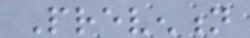Prevention
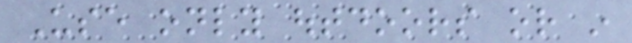Use only outdoors or in
